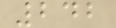242
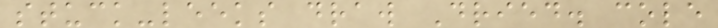stuck-leeks draw Dried. cole
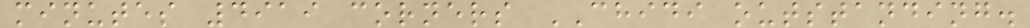minutes 4919 corners CHIDI outstanding.
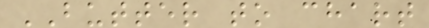BUTTER to chart
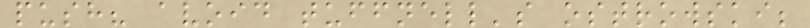push? avoid tuffnell's ostrowski;
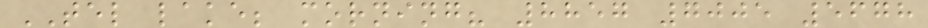TEL lake; morning? 8857 7005 5678
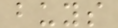buys
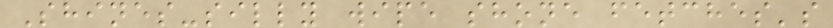Shines-silly wipe shone fetches's
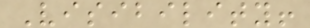Visibility!
